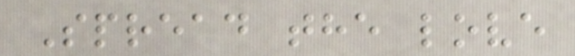Spread the love
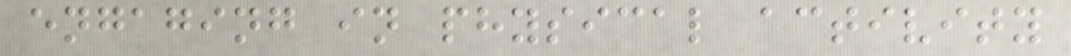engaging in physical activity
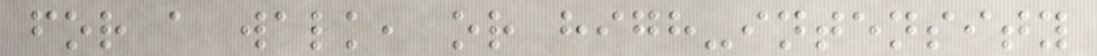for a walk, or high-intensity
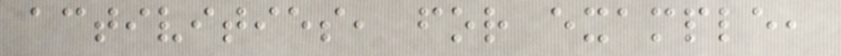activities, for example,
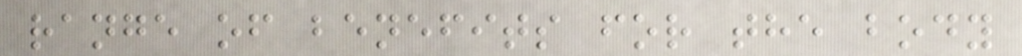range of benefits for the body
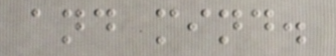and mind.
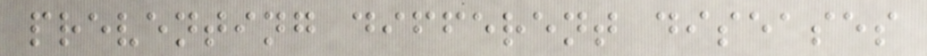preventing different diseases
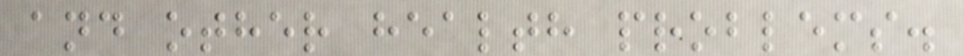and other health problems.
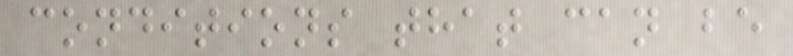conditions that can be
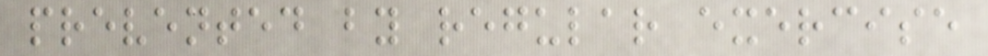prevented by regular exercise
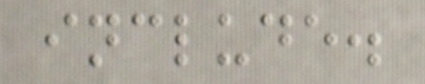include.
